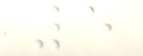5
